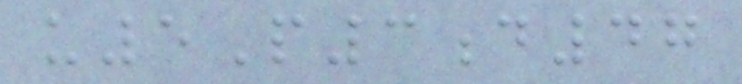u5P3d47
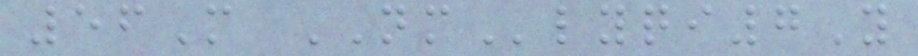56M NMlyqi7Y
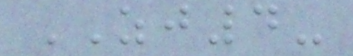ZJ4-
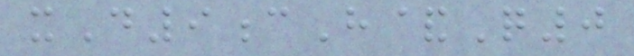xD9cH&Q0
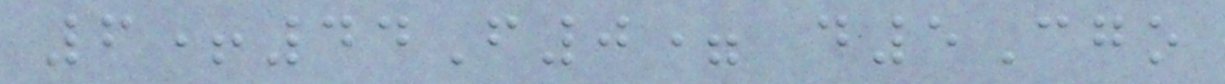6+44F0= d5Cgo
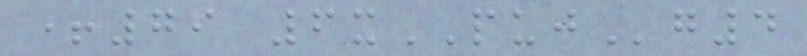+79 6xPUJg4
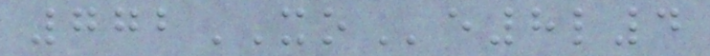772XOe8l4
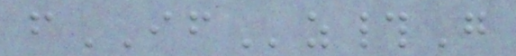fIFz#G
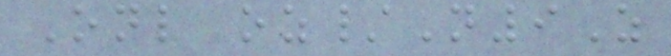Onl oz/N9Z
